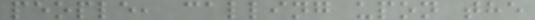people, calling upon the
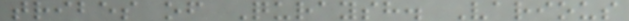tribes of Quraysh. Various
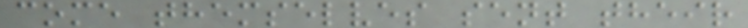come themselves sent their
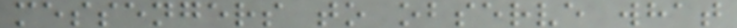messengers to observe what
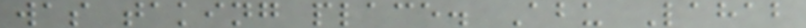was taking place. Abu Lahab
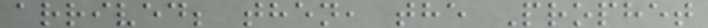arrived; then, the Prophet
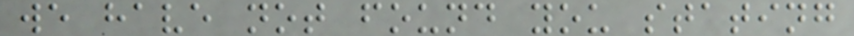we have not found you stating
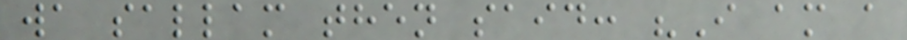wa sallam then said: "I am a
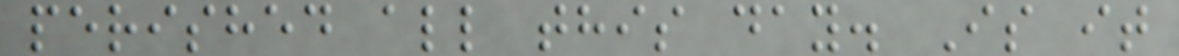perished all this day. Is it
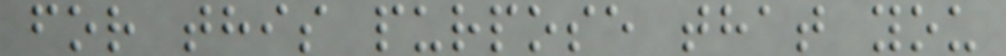for this purpose that you
